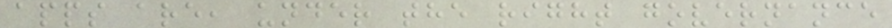apps are, under the right governance
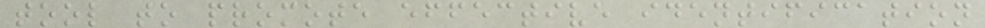tool to promote effective identification
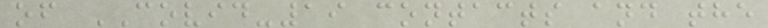of COVID-19 contacts and the
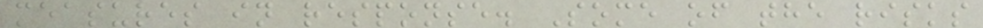measures in response. Some of the risks
